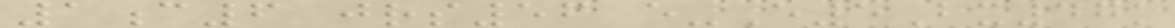1c6 jrs56 e-E5Bx47k
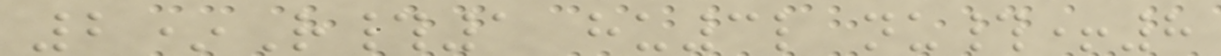2*R#1 hu3l nu#+8
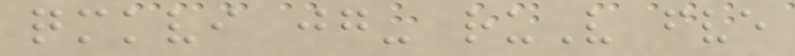qmkvi jg- ruV fve
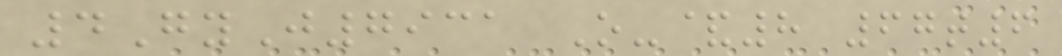4GyJ7931 O-&8 67t6
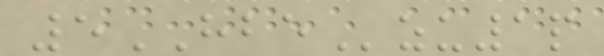5HBEzu1p
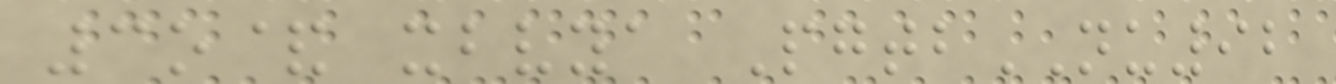3o& xbvya PgtbNU92
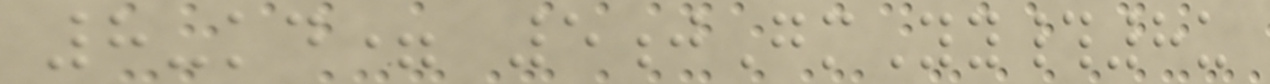8-kd= 5jGmYy#8u
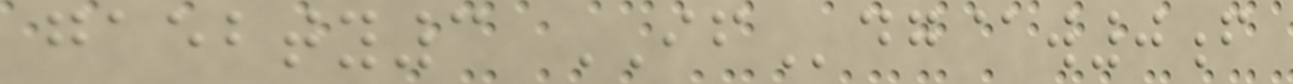gaebty3 IFdg@w0f
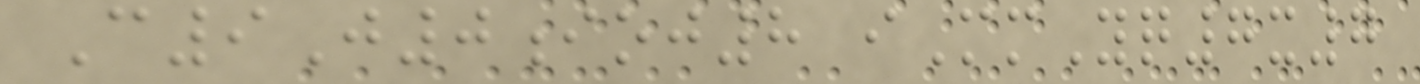C9J0ioj8 iMmYq7x7
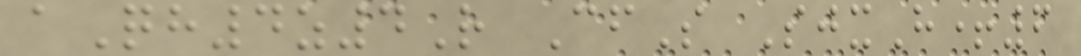aQh4z4R CfS SjxH+6
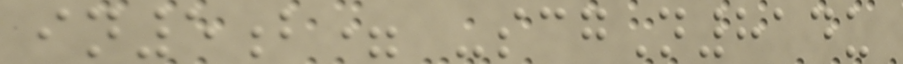in5b= -scgN814u
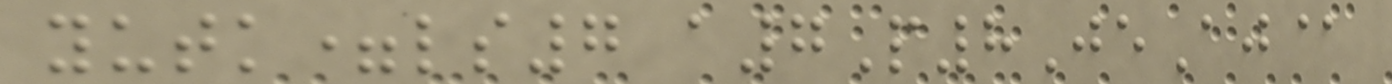yutk=ls7 a7P8JeAj@
